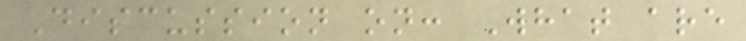Discussion on: What are
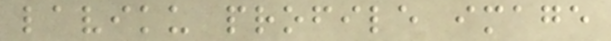laviku profile image
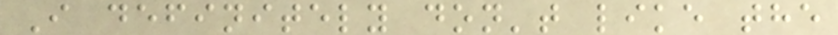I definitely don't like the
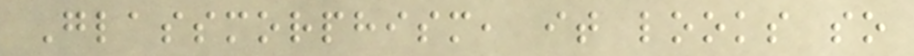Glassmorphism, it looks so
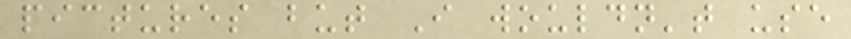pictures but I wouldn't use
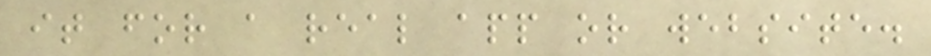it for a real app or website.
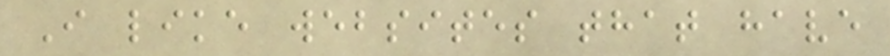I like websites that have
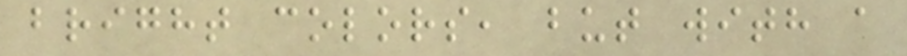bright colors, but with a
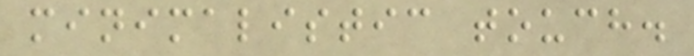minimalistic touch.
